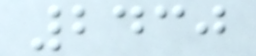2430
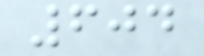604
